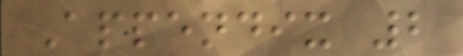Appendix 2
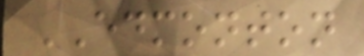EDMONTON
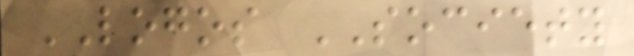LOGOS SOCIETY
